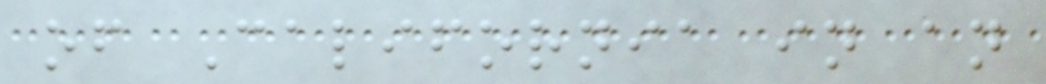of California in an
